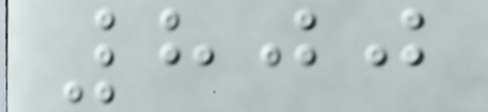800
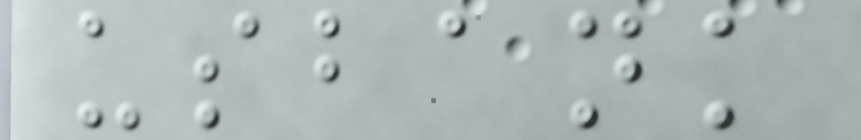usbank
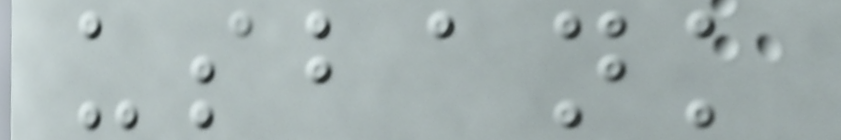usbank
